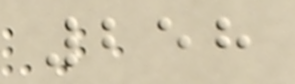258
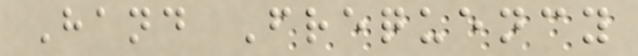Hand Frequency
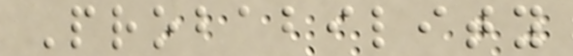Probability
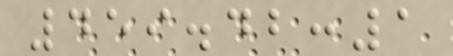459.42:1
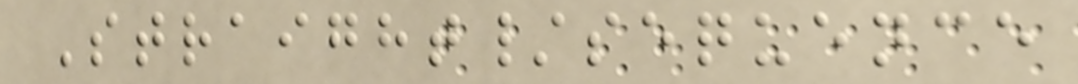Straight/sequence
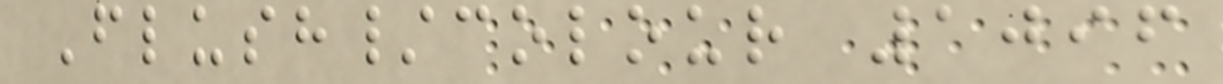Flush/colour 1096
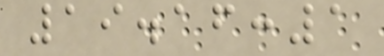19.16:1
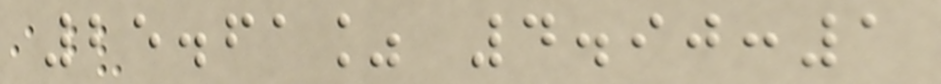25.61% 4.90:1
